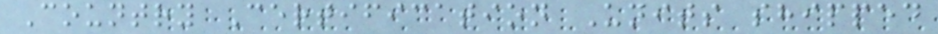Country Certification Units shipped
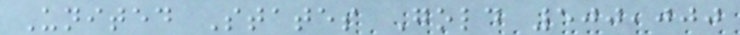United States Gold 500,000
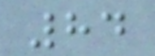84
